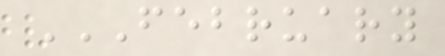FEBRUARY
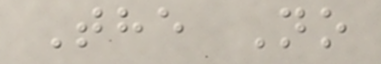The No
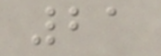21
